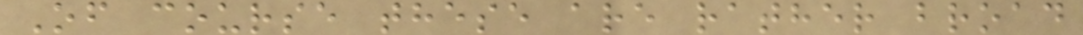Of course these are rather broad
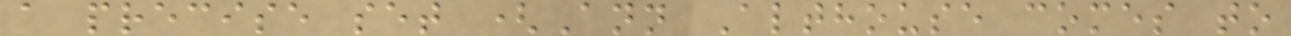a precise set (Ann Althouse comes to
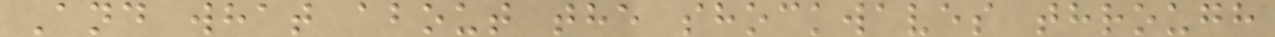And what about the shockwaves through
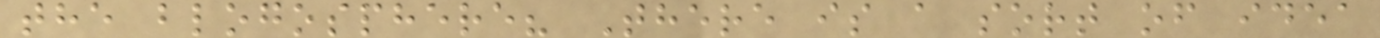the blogosphere? There is a sort of idea
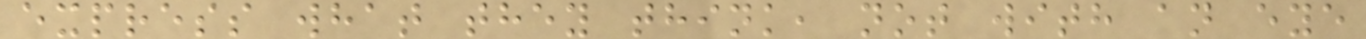express what they think, not with an eye
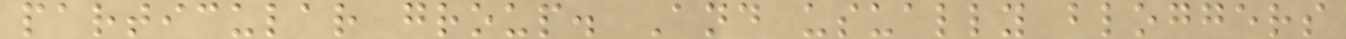particular group. And usually bloggers
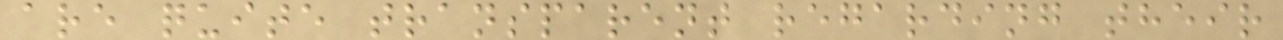are quite transparent regarding their
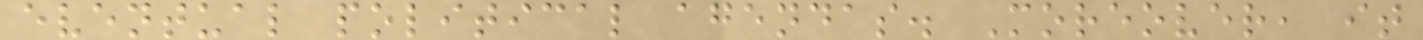eventual political agendas. Moreover, it
